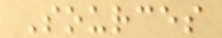Sources
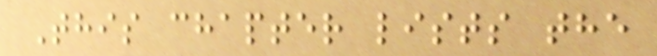This chapter lists the
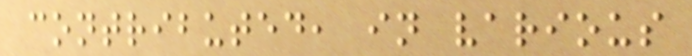contributed, in various
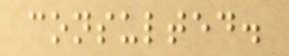consulted.
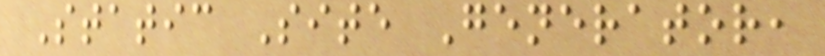Static Site Generator,
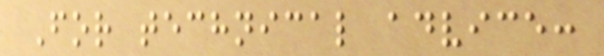For technical advice:
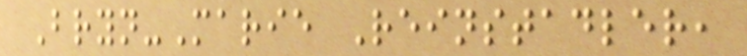Bryn-Marie Reinstadler,
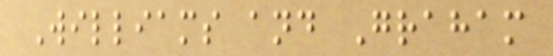Williams and Graham
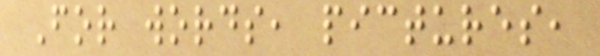For words, pictures,
